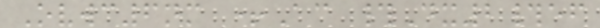Ovwc6nm +Ac #Dx2#ef
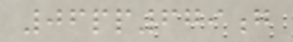06pp679g
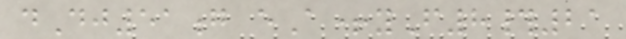dDj51g eA+yF8#21
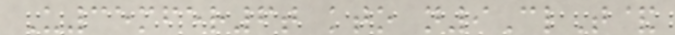U35mfer6t kto n9ClT&
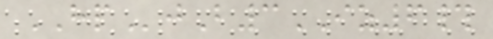HPjB3IZ6#
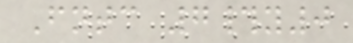Fntc 7#y0
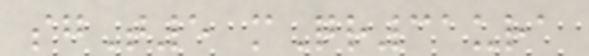sgT5 mQr31ura
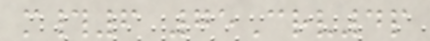m#6 75Crv4p
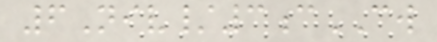6Niv/3cCW
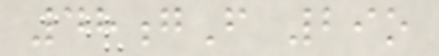48gF 29o
